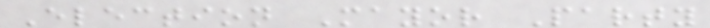Election Mayor Party
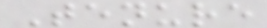Tenure
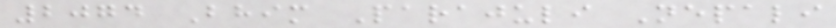2074 Bhim Parajuli Nepali
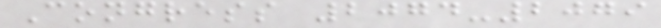Congress 2074-2079
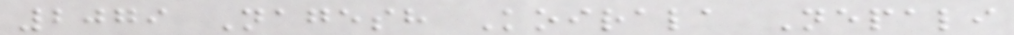2079 Nagesh Koirala Nepali
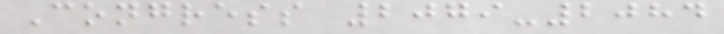Congress 2079-2084
